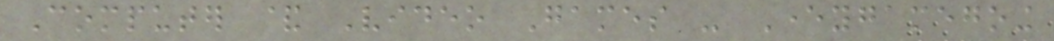Computer & Video Games - Everygamegoing
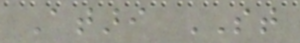Atari ST
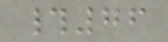#76
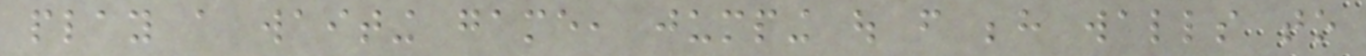play a waiting game, jumping out from behind walls to
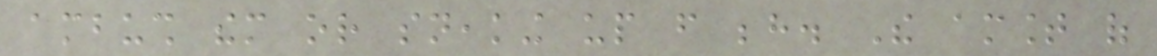ambush them or sneaking up from behind. The amount of
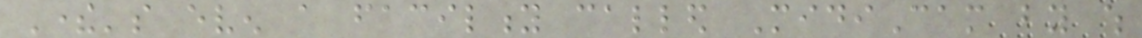There's even a facility called MidiCam by which
